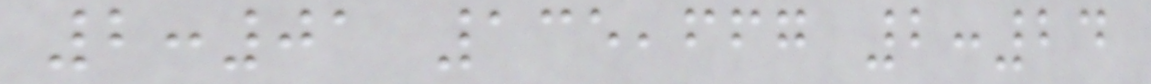2:01 135,667 2:24
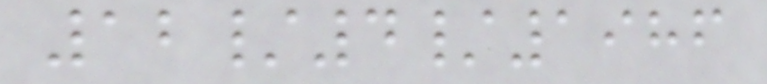12/4/1986
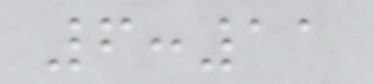6:11
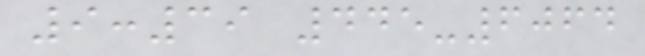9:39 445-6064
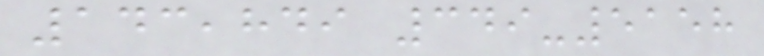143,849 349-5158
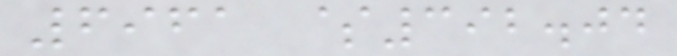6961 $392.04
